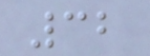32
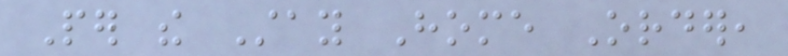Per the Stay Home Order,
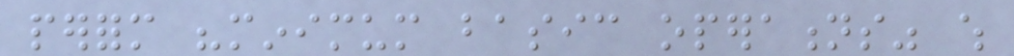perform "minimum basic operations" which
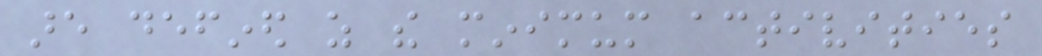are defined as the minimum activities
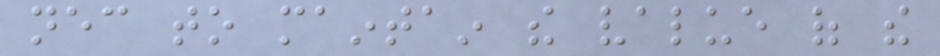necessary to maintain the value of the
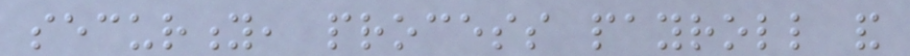security, process payroll and
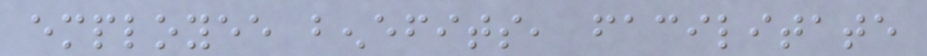employee benefits, facilitate
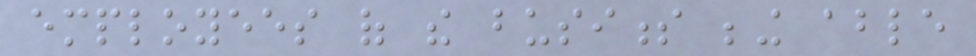employees of the business being able
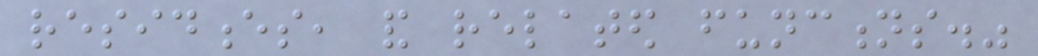residences, and related functions."
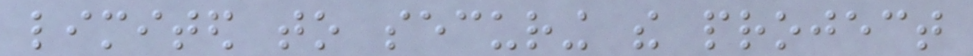limited to securing the project
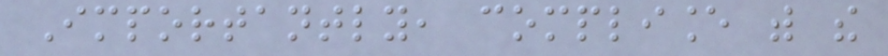Importantly, compliance with the
